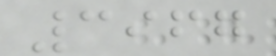3967
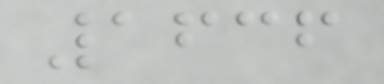1636
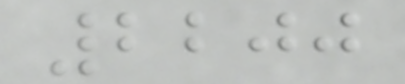2200
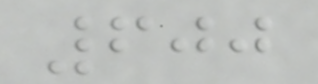600
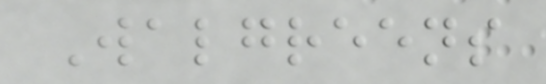Walgreens
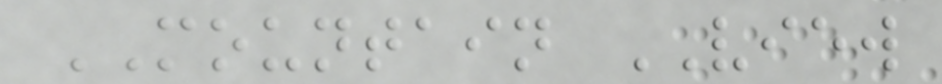MOUNTAIN VIEW
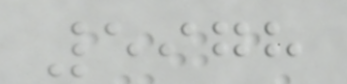5978
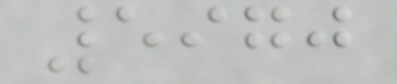5970
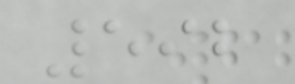592
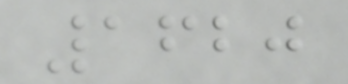1620
